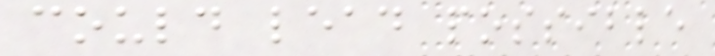could lead possible
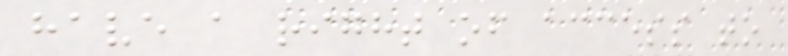have a right of access to
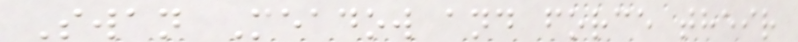Swan Meadow and force their
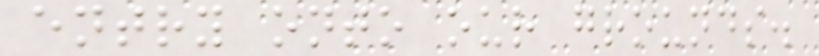entry onto our grounds.
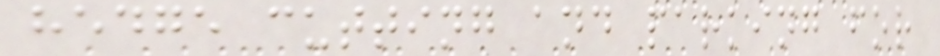hedge cutting and parking for
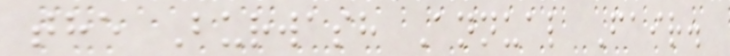the Burwash Annual Fair.
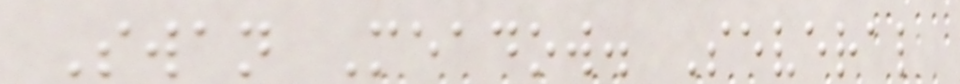Swan Meadow. Several
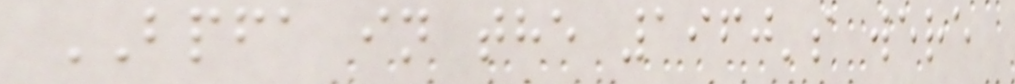BPFA in the 1960's were
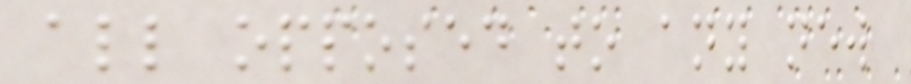all opposed to any new
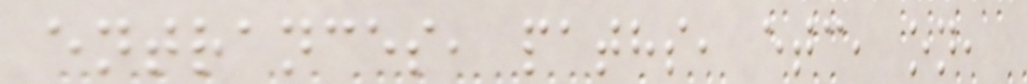entrances, paths, etc, on,
